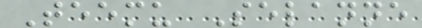Teemu Selanne
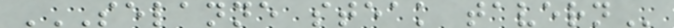SELANNE STEAK TAVERN
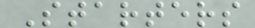Starters
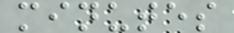minutes
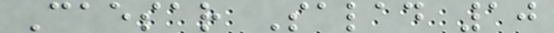Caesar Salad 10
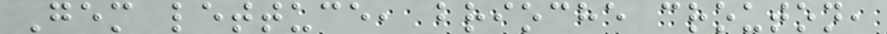Gem lettuce, brioche crouton,
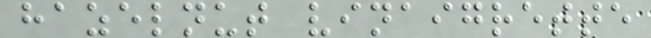hazelnut vinaigrette
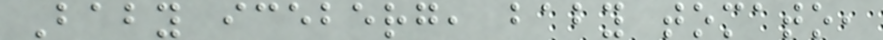Baby iceberg, baby tomato,
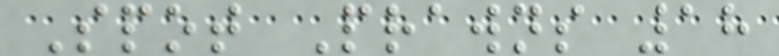Spot Prawns 18
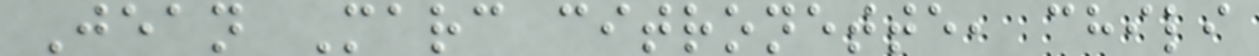Jean Marc citronette, chili
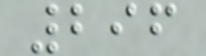296
